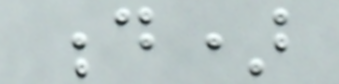d)
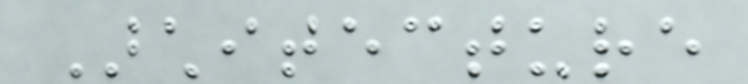Architecture
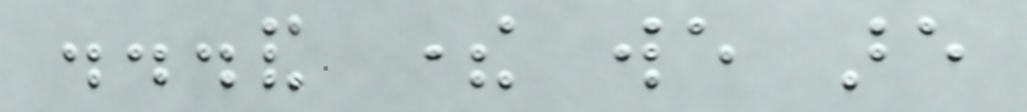...and there we are
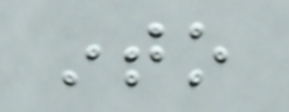into
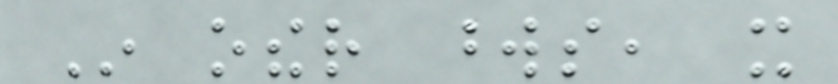In other words, it
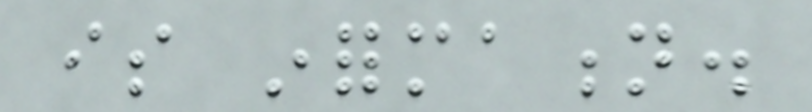is information.
